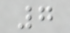7
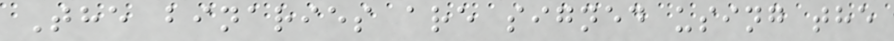The binaries are signed using the
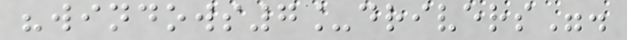"windows7_drivers".
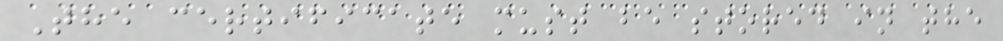The certificate must be stored in the
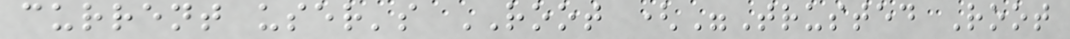current user's ROOT ("Trusted Root
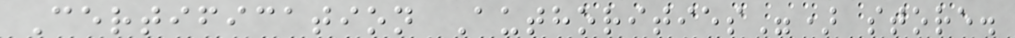Certification Authorities") store.
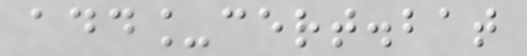add_cert.bat
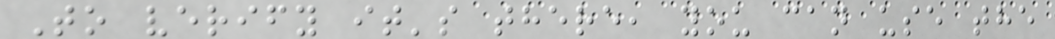To verify it's there, you can use the
